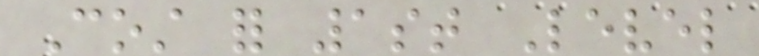Cost for 1st Level
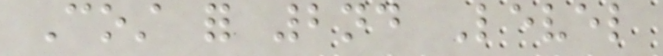Cost for 2nd Level
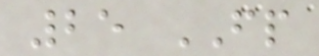25 FP
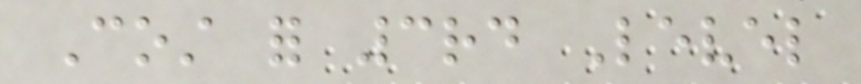Cost for 3rd Level
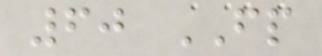60 FP
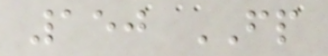150 FP
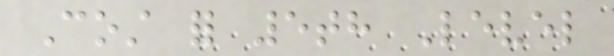Cost for 5th Level
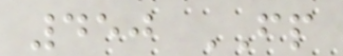450 FP
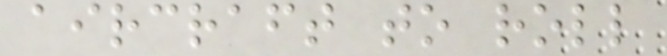aircraft to roll
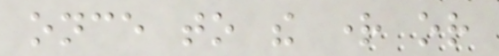once to the right or
